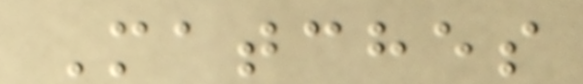Matches
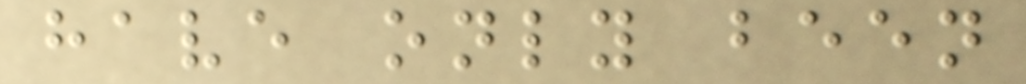have only been
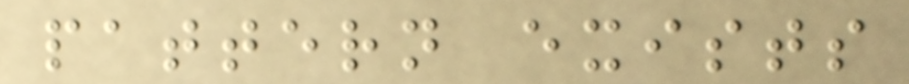pattern exists
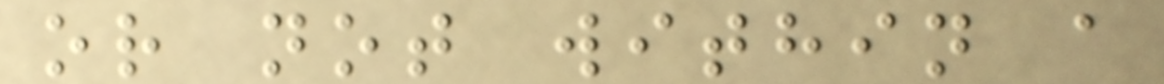or not within a
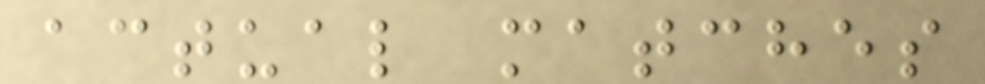actual matches
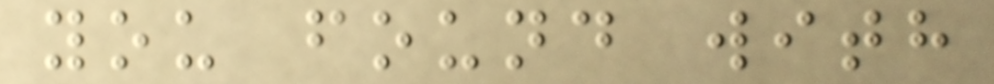you found with
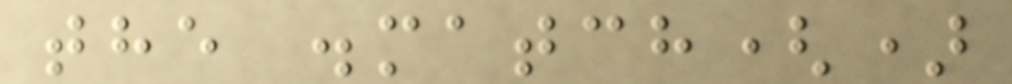the .match()
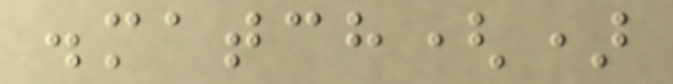.match()
